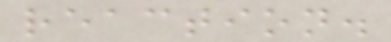reaction.
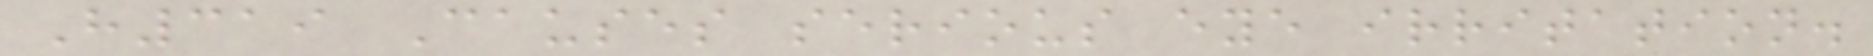H319 Causes serious eye irritation.
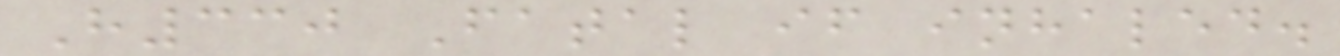H330 Fatal if inhaled.
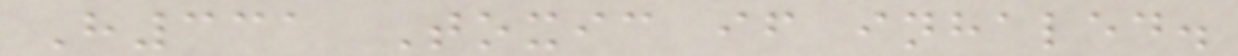H331 Toxic if inhaled.
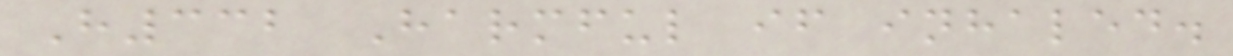H332 Harmful if inhaled.
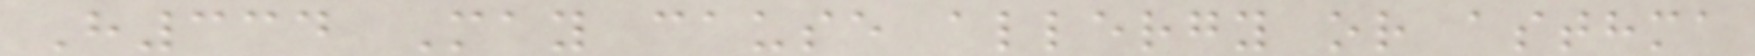H334 May cause allergy or asthma
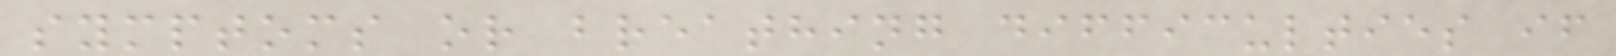symptoms or breathing difficulties if
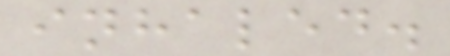inhaled.
